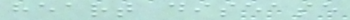heart disease
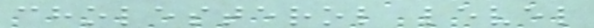cholesterol level
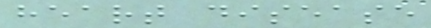heart disease
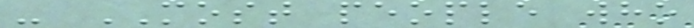- MOST people who
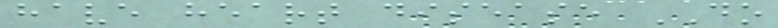have heart disease DO
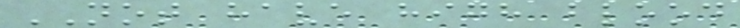NOT have high blood
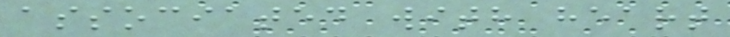associated with heart
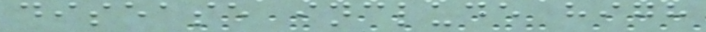disease include high
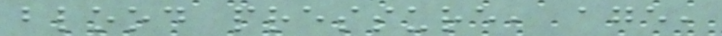blood pressure, age,
